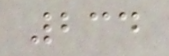234
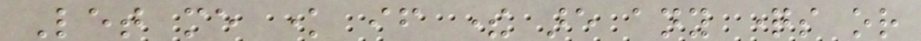Let me know if there are any questions or
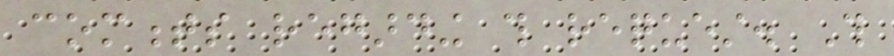comments regarding this request. This
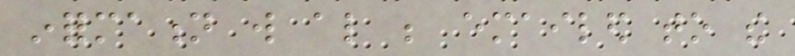information will also be emailed to the
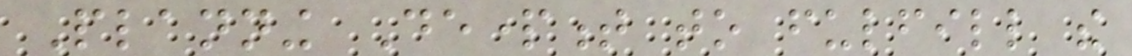Planning Department to fulfill the
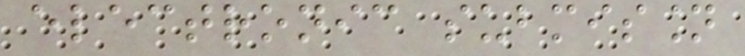electronic submission
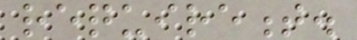requirement.
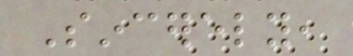Sincerely,
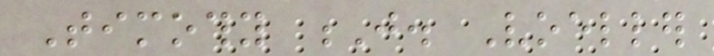Timothy J. Voeller
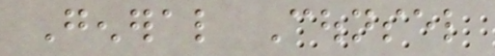General Counsel
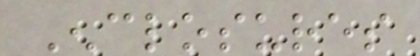Enclosures
